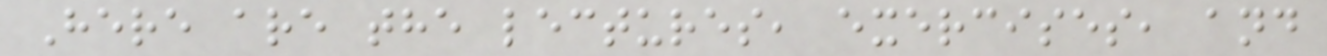Here are the lectures, exercises, and
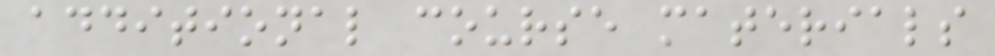additional course materials
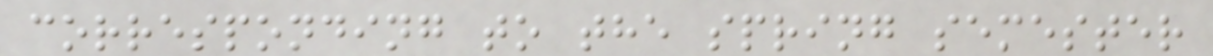corresponding to the spring semester
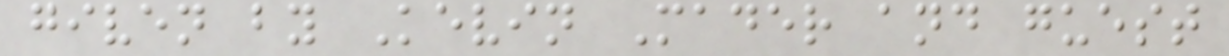given by Kevin Mader and guest
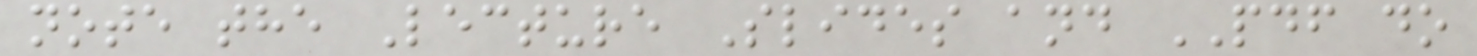note the Lecture Slides and PDF do
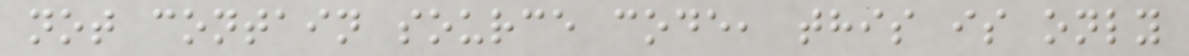not contain source code, this is only
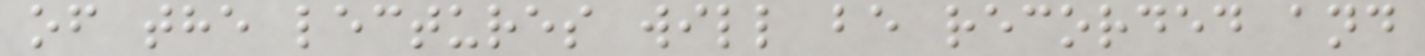of the lectures will be recorded and
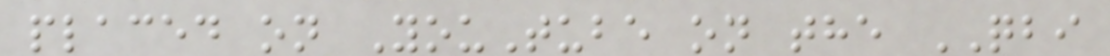placed on YouTube on the QBI
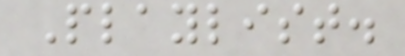Playlist.
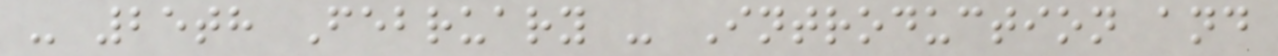- 25th February - Introduction and
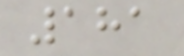181
